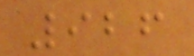926
